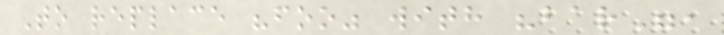To replace "foo" with "bar",
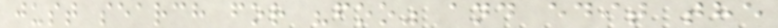just search for "foo" and edit the
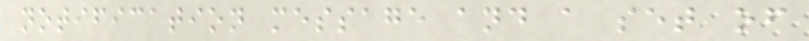notification message and a set of
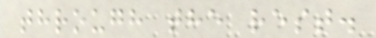through the rest.
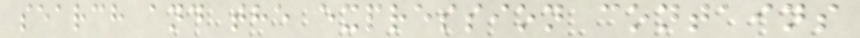search and the expression contains
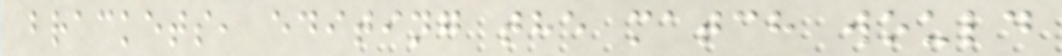brackets, editing the match would
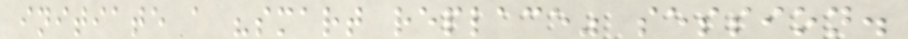initiate a "smart replace" session.
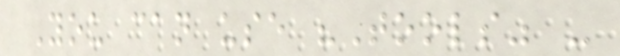You can use "Tools" -
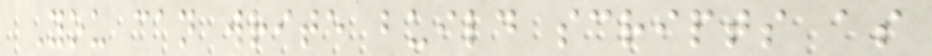You can write build scripts as
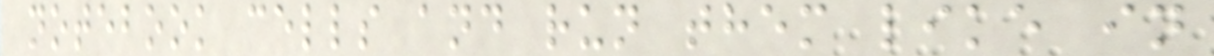notebook cells and run them like in
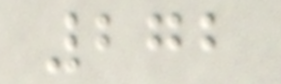272
